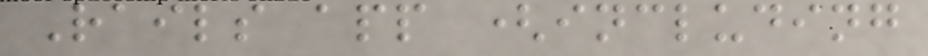Rails app (including
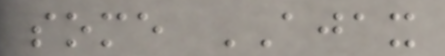some AJAX
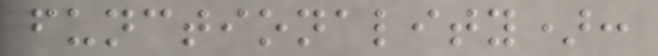functionality):
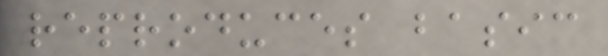reproduces basic
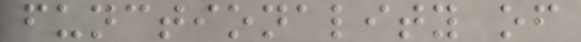functionality of
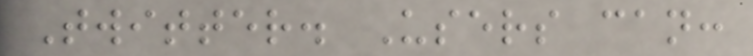Twitter. Users can:
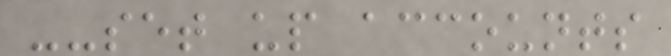--set up accounts
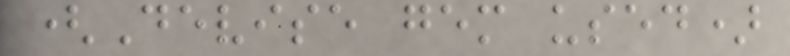(Devise gem used)
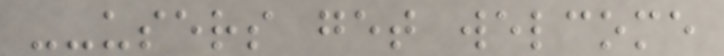--users get welcome
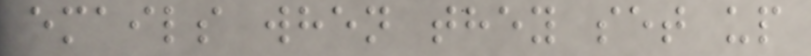emails when they set up
